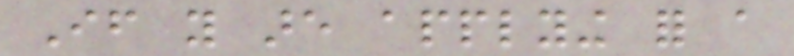If you are applying for a
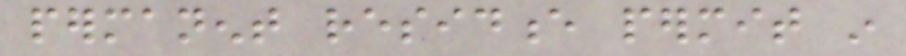permanent residence permit in
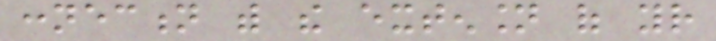connection with the extension of your
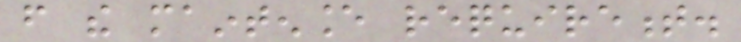from the maintenance requirement.
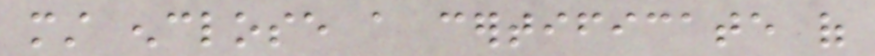must enclose a certificate of
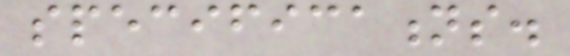specifications.
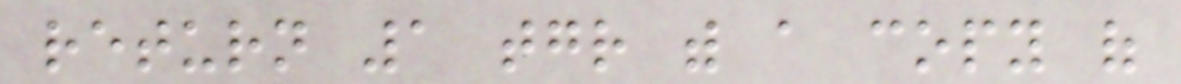return 1 together with a copy of
